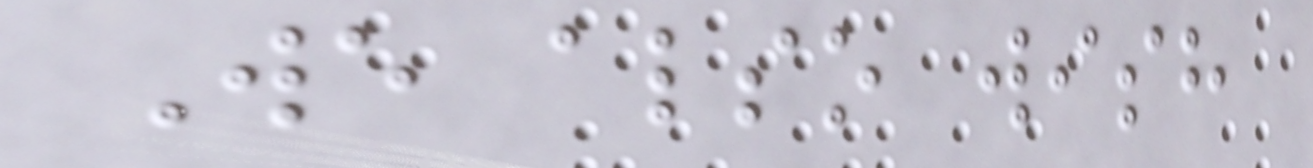We also wish
